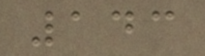143
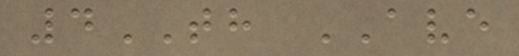4TH AVE
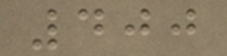400
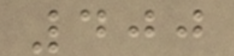400
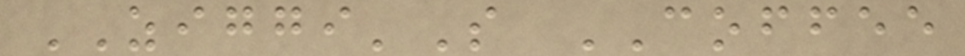ZIGGI'S COFFEE
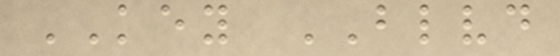KEY BLVD
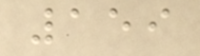159
